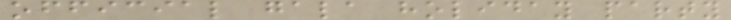official gala holiday party
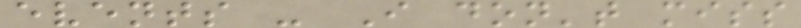events - I don't miss
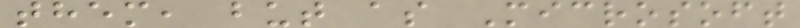them, but as Microsoft
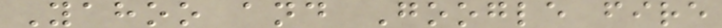Yahoo and Google fire
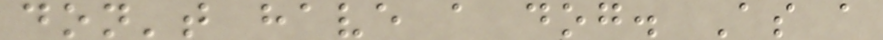don't have a dog. As a
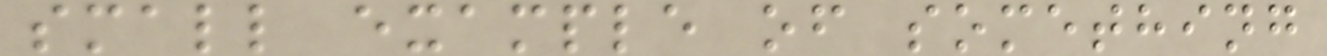small example of something
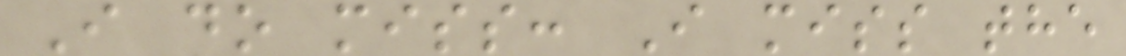I do miss: I miss the
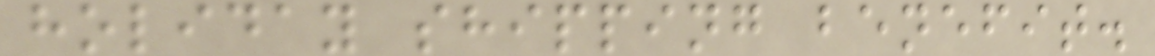holiday shipping benefit.
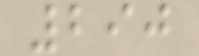290
